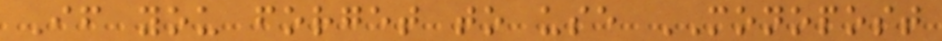If you forget to use MONOPOST
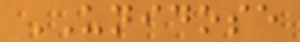UNIDOSE
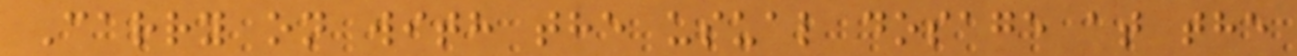Carry on with the usual dosage at the
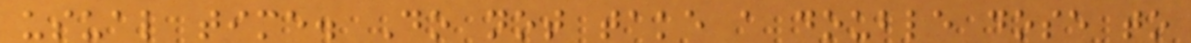usual time. Do not take a double dose to
